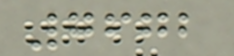7672
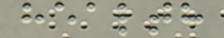health
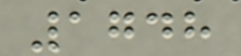1748
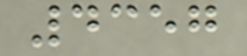4357
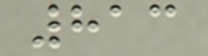813
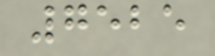7525
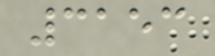3153
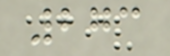273
